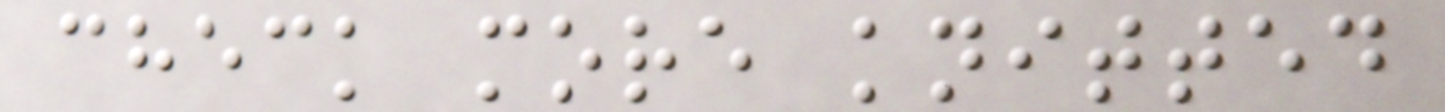check more knitted
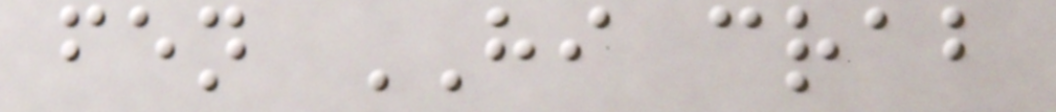fen HI crab
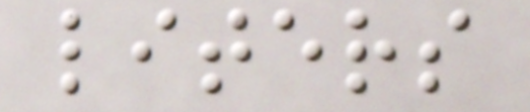liters
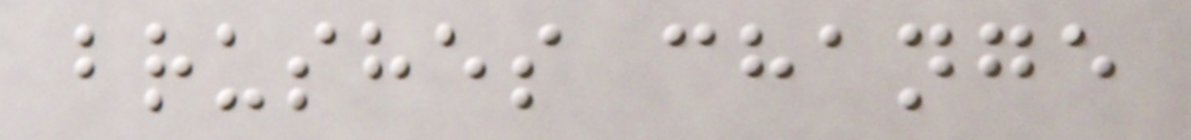brushes change
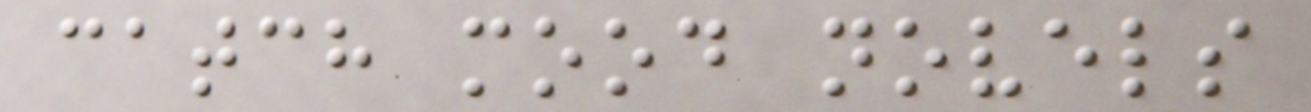catch mood novels
